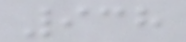938
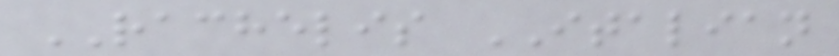RACHELIS ITALIAN
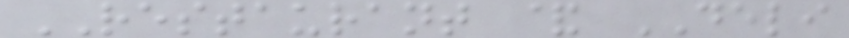RESTAURANT & DELI
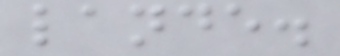lande.
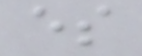es
